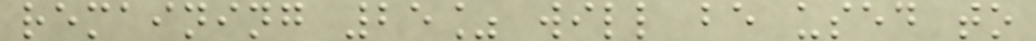remaining 25% will be used to
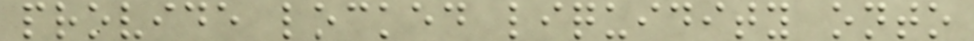provide locked liquidity onto
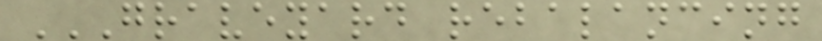GRAVEYARD REBALANCING
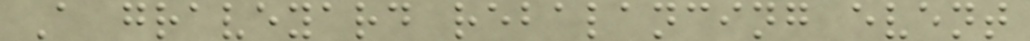A graveyard rebalancing event
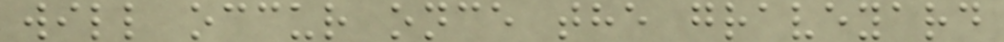will occur once the graveyard
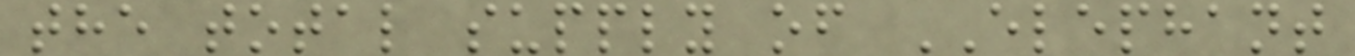the total supply of ELEPHANT
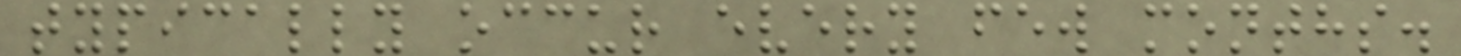typically occur every few months.
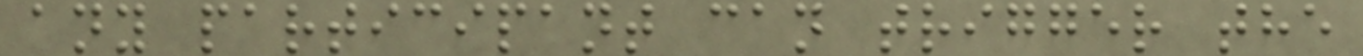any participant can trigger the
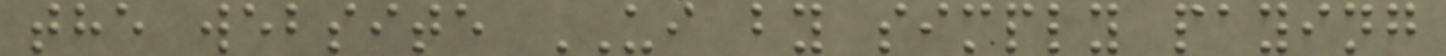the website UI by simply paying
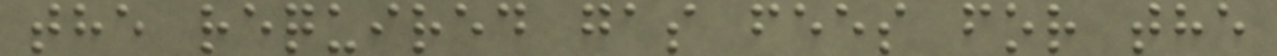the required gas fees for the
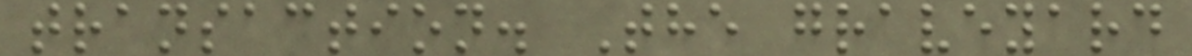transaction. The graveyard
